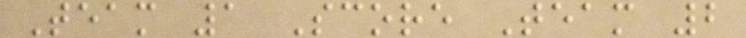Team 1 Score Team 2
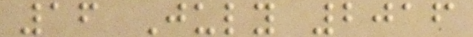16 July 2016
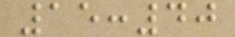15:40
